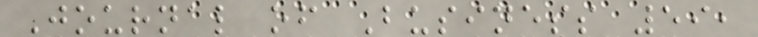Journal of Business 59,
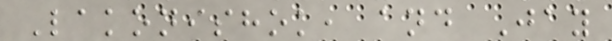Lakonishok, and Jay
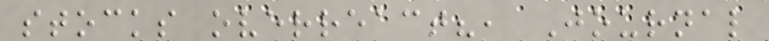stocks overreact?, Journal
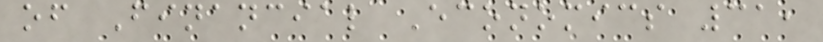of Financial Economics 31,
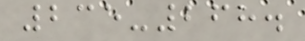235-268.
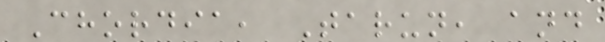Chordia, Tarun, and
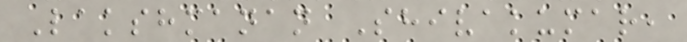Lakshmanan Shivakumar,
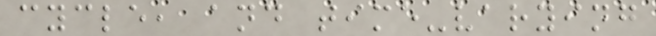cycle, and time-varying
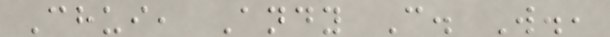Chui, Andy C. W.,
